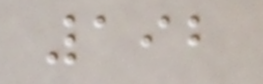192
